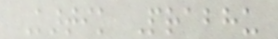Kartik Prabhu
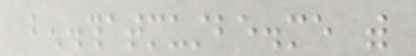ben.thatmustbe.me with
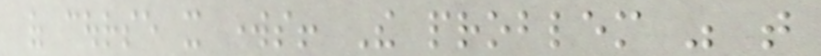of course it works! The problem was that
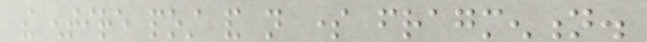the entire post and not some fragmention.
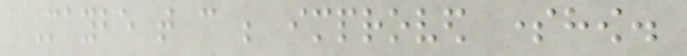Maybe that can be improved somehow.
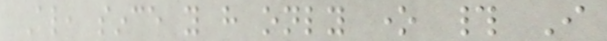Also, since you have only one # I
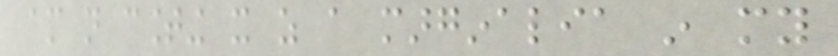am not counting it as a marginalia in my
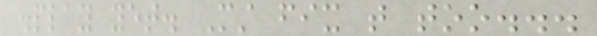display yet. Must fix that too...
